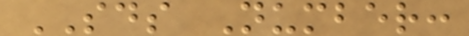SDS Number:
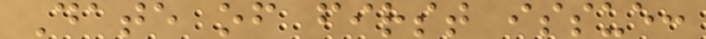Date of first issue:
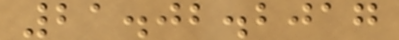21.02.2017
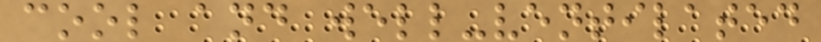cool and well-ventilated
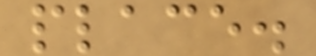place.
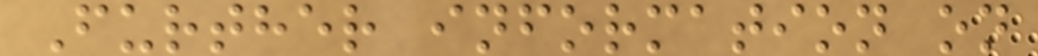Further information on
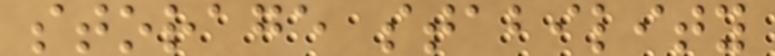storage stability
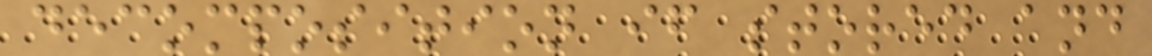decomposition if stored and
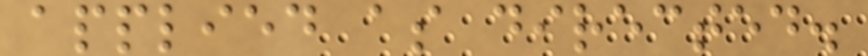applied as directed.
